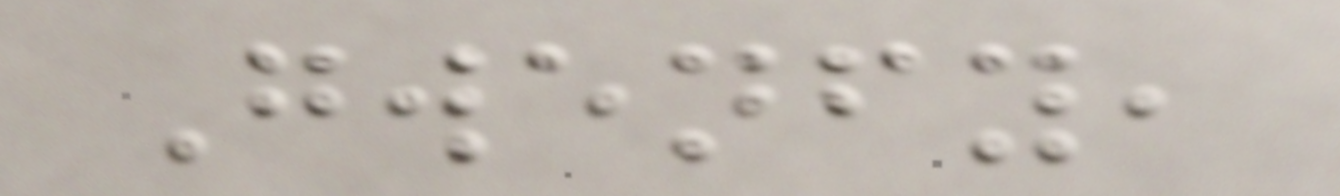Gwenfy,
